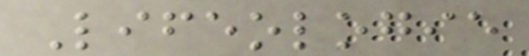Lifeologie
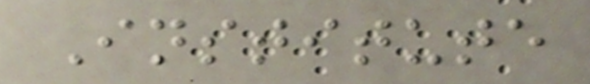Institute
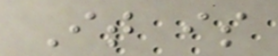It is
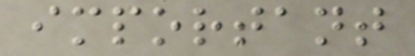important
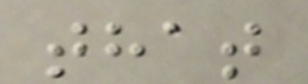that
